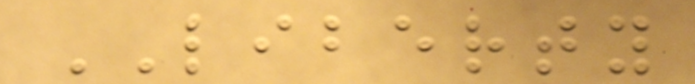LIBERTY
